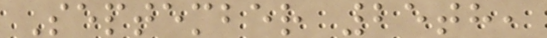September 25th,
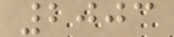2003
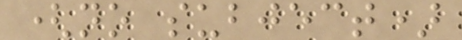(no subject)
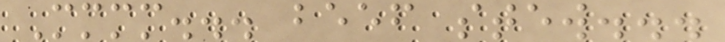Mmmm... beef stew...
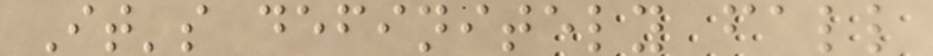It's definitely fall
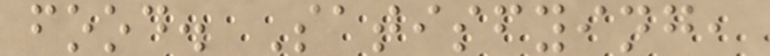food. Satisfying,
